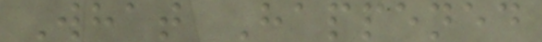What Happened
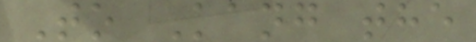To Kang the
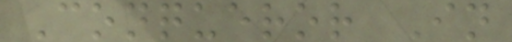Conqueror In
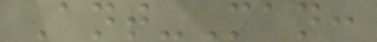Ant-Man:
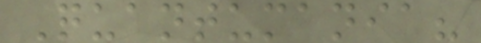Quantumania?
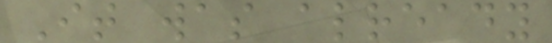It was already
